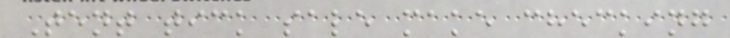Tent tick sale make checking
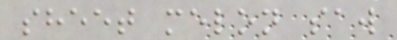sheet melon saw
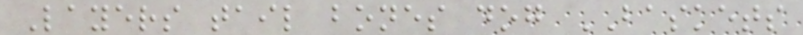Layers tail bones dog BASKETS
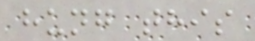hung this
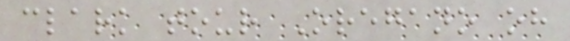clark tour Oregano oh
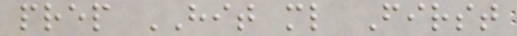prep HIT ml First
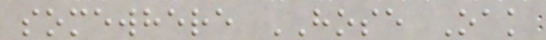somewhere HOSE Oak
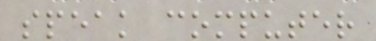speak computer
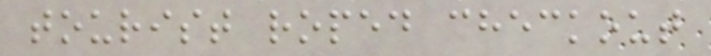tourist roped checkout
